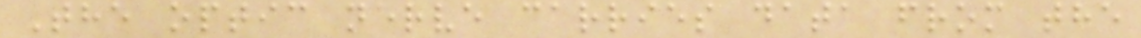The optic nerve carries data from the
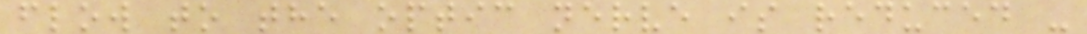flow to the optic nerve is reduced -
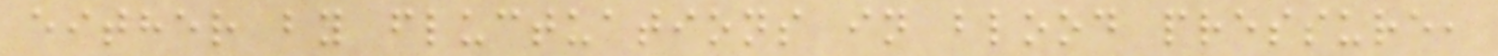either by fluctuations in blood pressure,
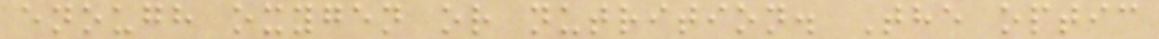enough oxygen or nutrition. The optic
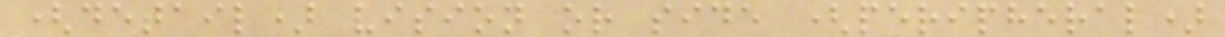(detail) vision or side (peripheral)
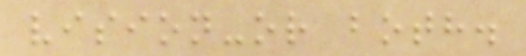vision-or both.
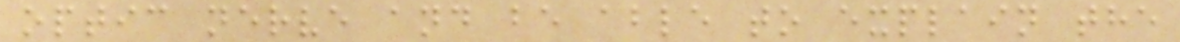optic nerve and be able to explain the
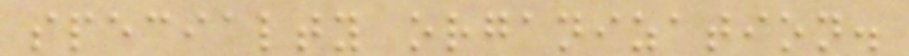specialty organization.
